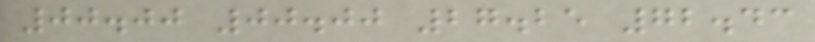00.00 00.00 27.25 72.43
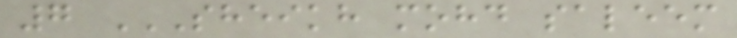7 SHEIKH MOHD SALEEM
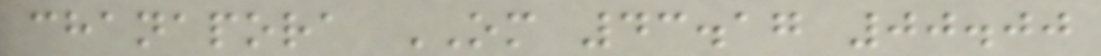chanapora OM 43.17 00.00
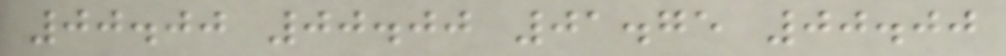00.00 00.00 01.75 00.00
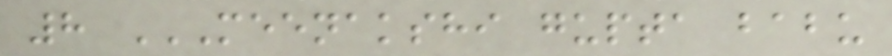8 MEENAKSHI GUPTA BABU
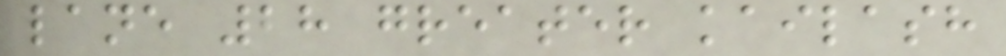lane 28 greater kailash
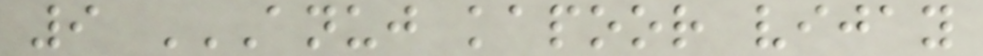9 ANUJ KAPOOR VIJAY
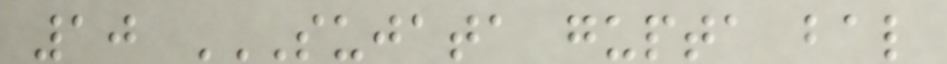10 SUJATA GUPTA BAL
